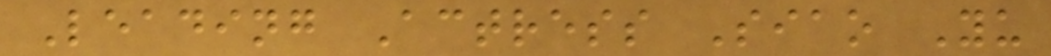Leading Actress Siao Yu
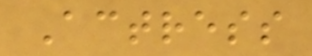Actress
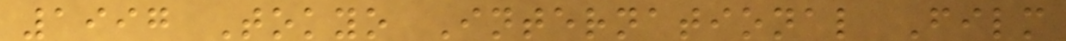1997 Tokyo International Film
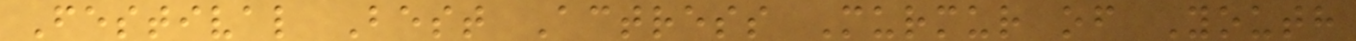Festival Best Actress Murmur of Youth
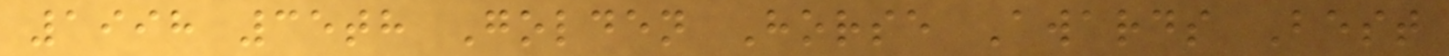1998 35th Golden Horse Awards Best
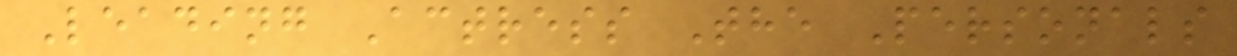Leading Actress The Personals
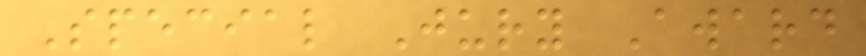Special Jury Award
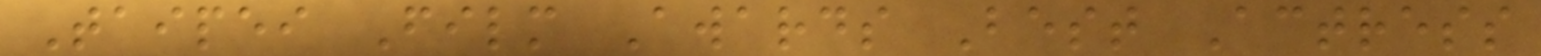Taipei Film Awards Best Actress
